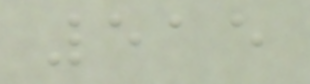515
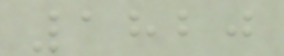1820
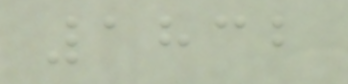1832
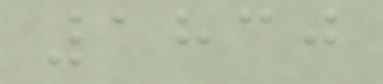1830
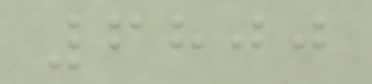6800
